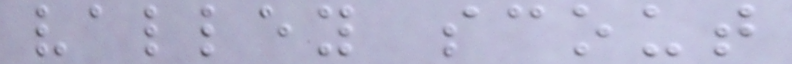valley scout
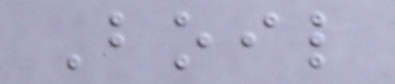Boil
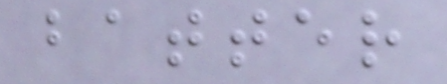batter
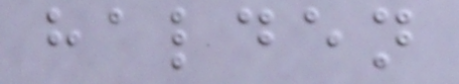halden
